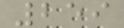259
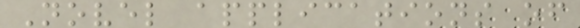Novel applications of
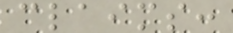claims:
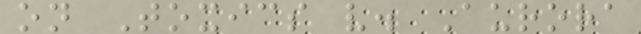on Toxics v. Aurora
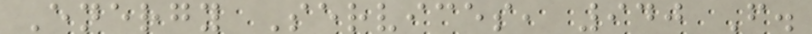Energy Services, 940 F.
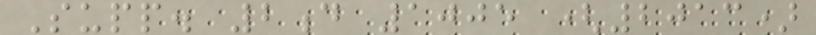Supp. 2d 1005 (2013)
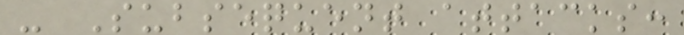- Subsequent attacks:
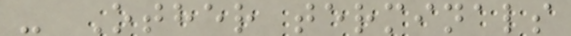- Other terminals
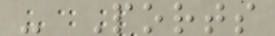- Ports
